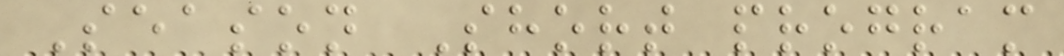Season Short program
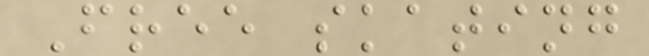Free skating
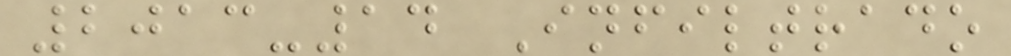2013-14 Infiltrado
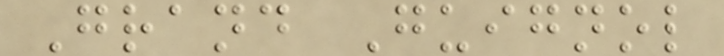Grand Guignol
